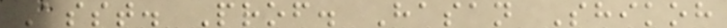Asst. Prof. Hasan Shikoh
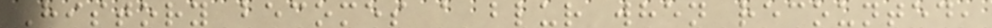History becomes a blur when recounted,
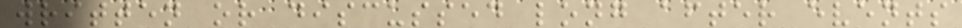written or discussed long after events
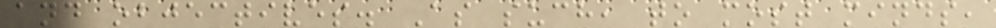and objectives. As such, to most minds,
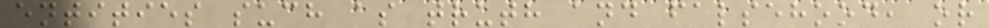entities such as truth and falsehood, or
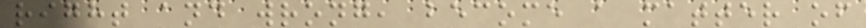right and wrong, become a matter of
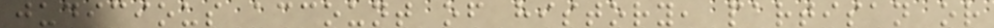judicious account of history, partisan or
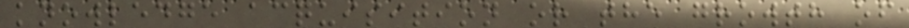knowledge acquisition or the growth of
